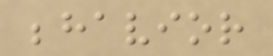behavior
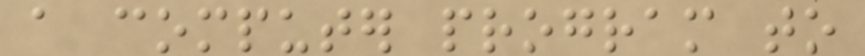a computer program to
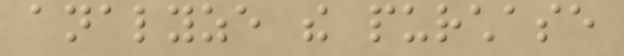analyze the purchase
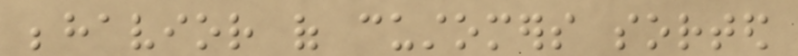behavior of customers sorted
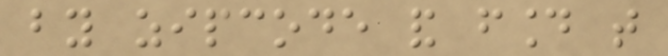by zipcode and found that
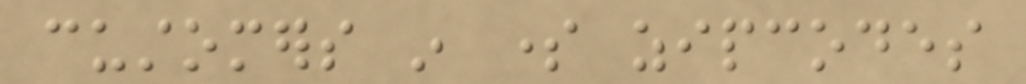customers in some zipcodes
